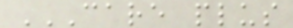CARE PLUS
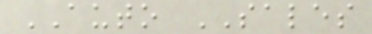AUTO SALES
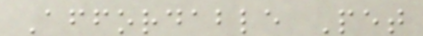Affordable Pet
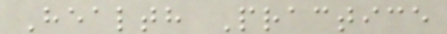Health Practice
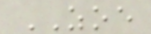ZOE
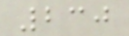230
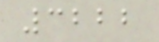3222
